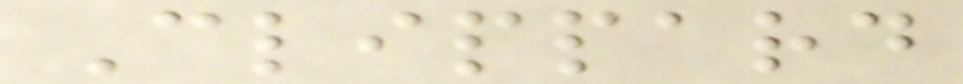Clippard
